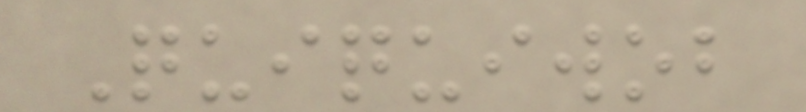Quiquiwob
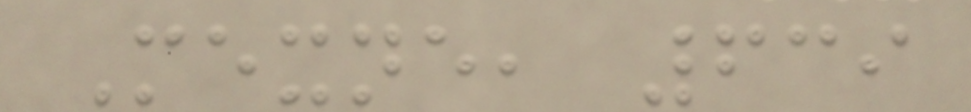Mexne, 639
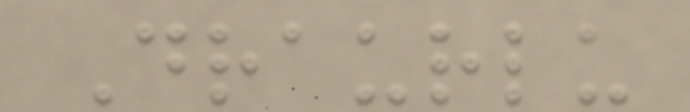Draurlu
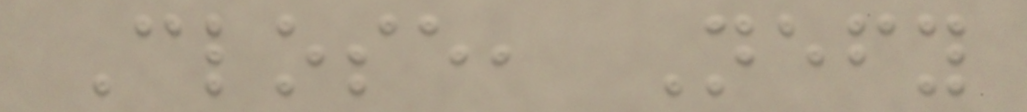Close, Nefy
